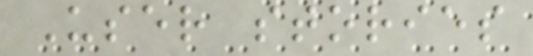User stories
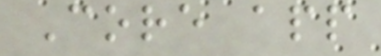Core app
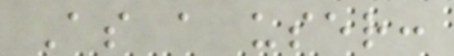As a user:
